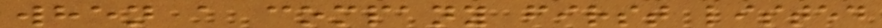when a company first listed
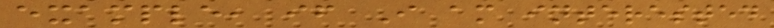example, if I am interested
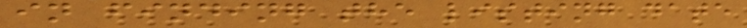in finding the listing date
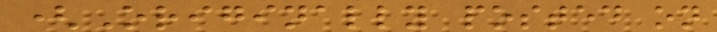(Originally posted on
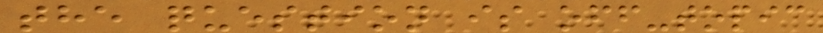the question is off-topic
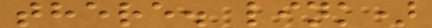there. link)
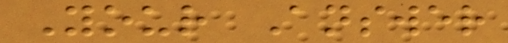Your Answer
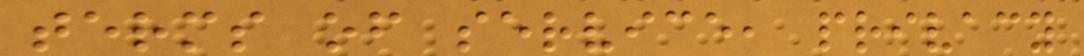terms of service, privacy
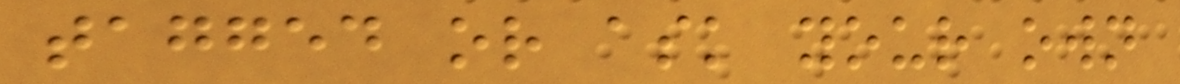tagged or ask your own
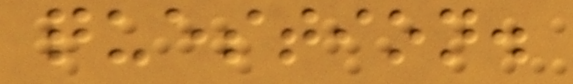question.
